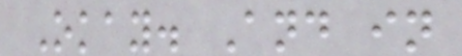Okay. And in
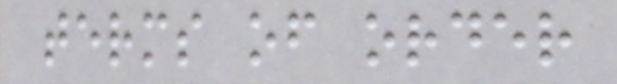terms of order
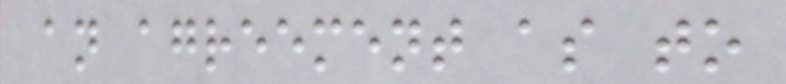an agreement as to
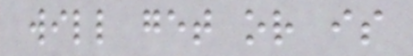will get or is
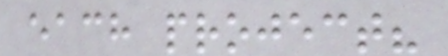each project?
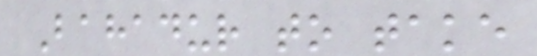Bahadur to take
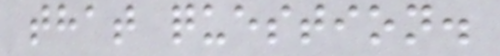that question.
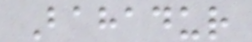Bahadur
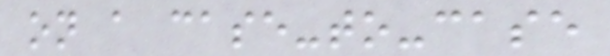on a case-to-case
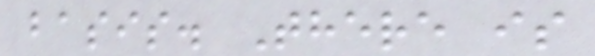basis. There is
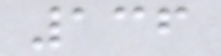136
